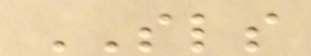SLS
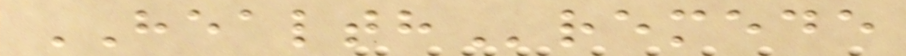HEALTHremede
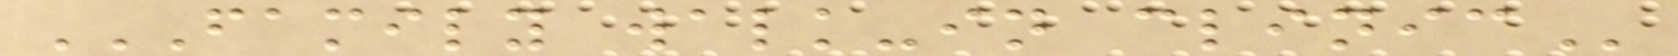FAMILY WALK-IN CLINIC
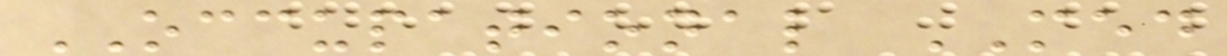OCCUPATIONAL MED
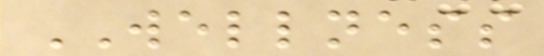WELLNESS
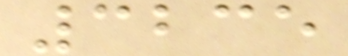3235
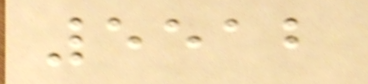5512
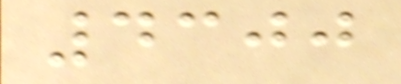4300
